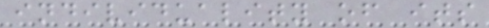individuality of its
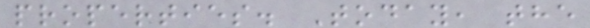properties. Today, the
